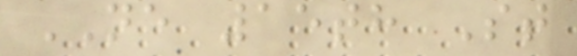NE 15th St
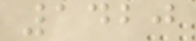1420
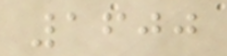1600
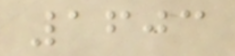1603
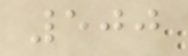500
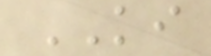KI
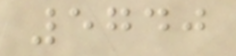5740
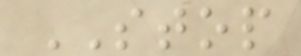STOP
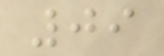09
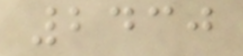2430
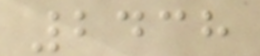2438
